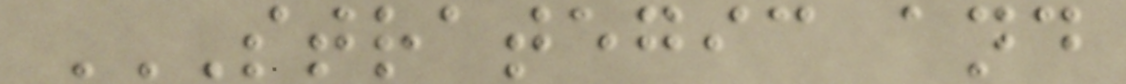STRATEGIC AND
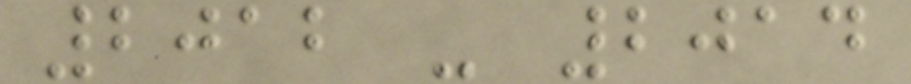2012 - 2014
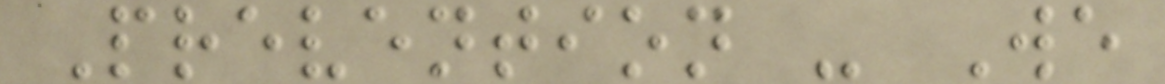Prevention - We
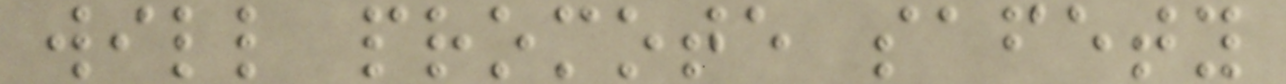will promote safety
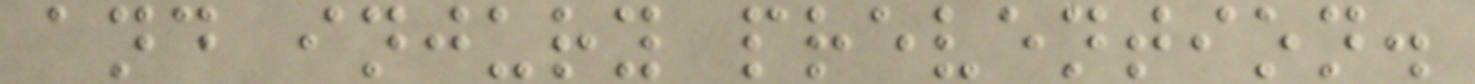and injury prevention.
